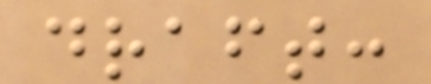draft:
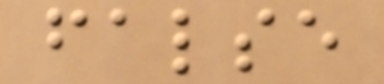false
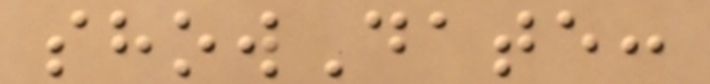showDate:
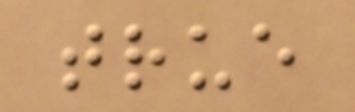true
